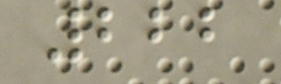222
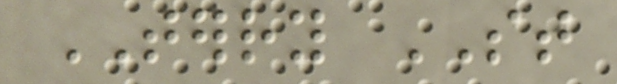TERRY ST
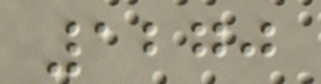1270
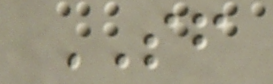SF
